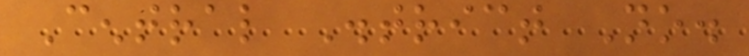Central District No.
